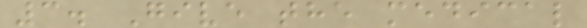3. Give the medical
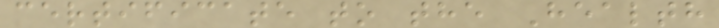certificate to the Health
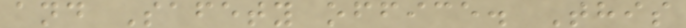and Safety office. This
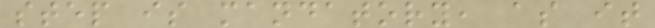step is mandatory, as it
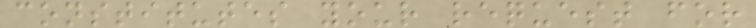constitutes your request for
